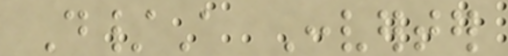D/A Converter
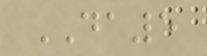DA5
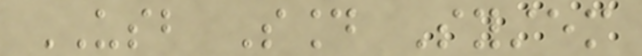USB Sound System
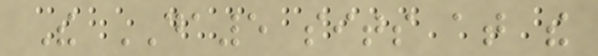The DA5 sits at the
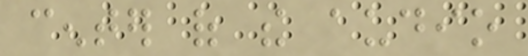center of the audio
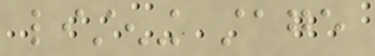listening stage
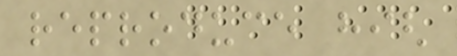reproduce high
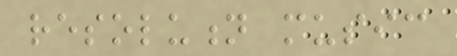resolution music
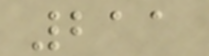211
